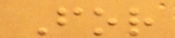For
